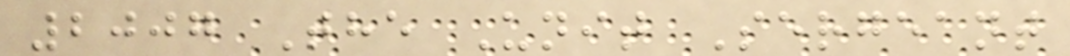2007 The Unit Sergeant
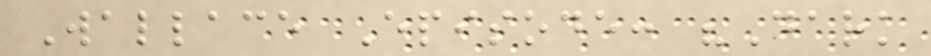Wallace Episode: "Dark
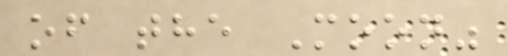of the Moon"
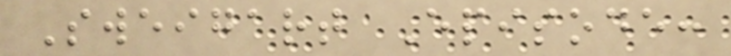Sweigart Episode:
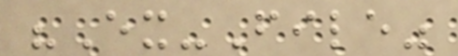"Ex-File"
